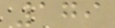179
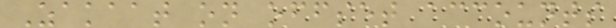Zakaat on offset accounts
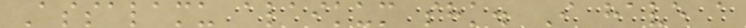Assalamu alaikum shk. I have a
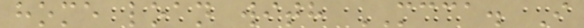home loan with MCCA. I
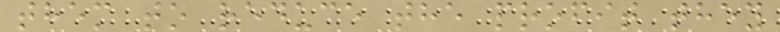them to reduce the profit they
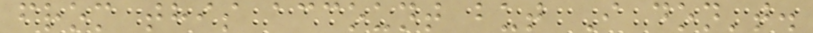from this account but I don't.
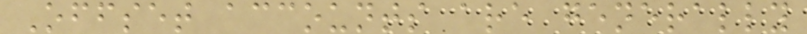Offset accounts are generally
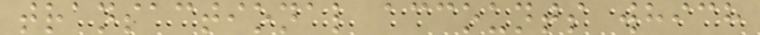transactional accounts which
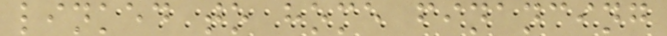linked to home financing
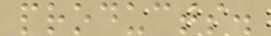products.
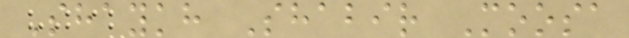Shaykh Shabir Moosa
